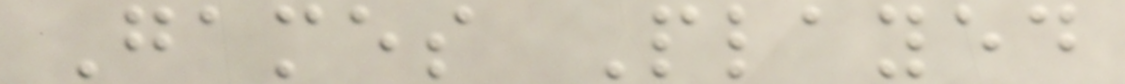Games Played
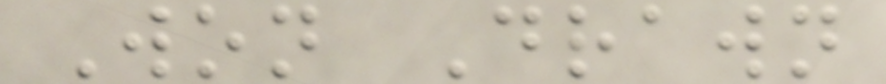Won Drawn
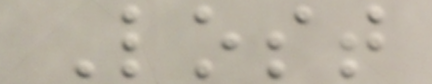Lost
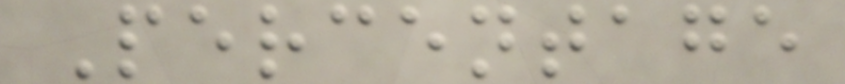Percentage
